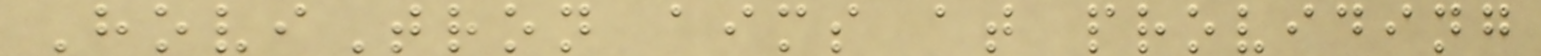HoviTron aims at providing
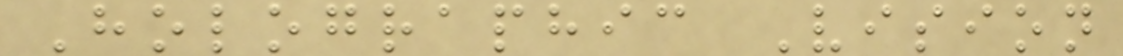Holographic Vision
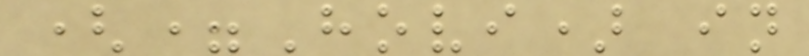(=Hovi) in
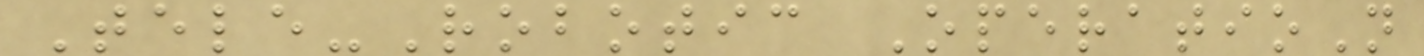Tele-Robotic OperatioN
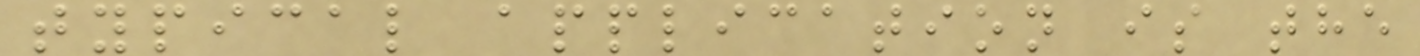typical application is the
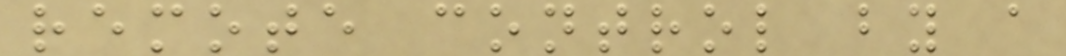remote control by a
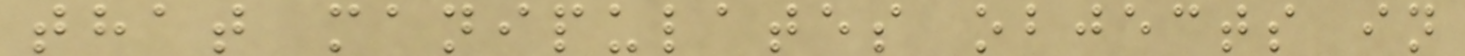that manipulates objects in
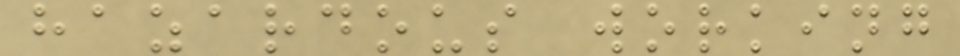hazardous working
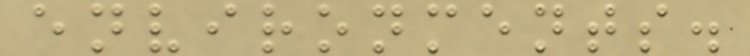environments.
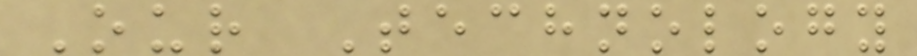Our Technology
